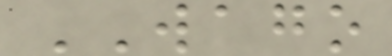WAGO
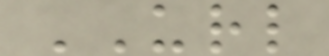URL
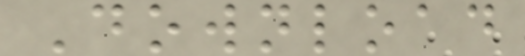Download
